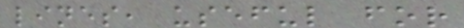lines, useful for
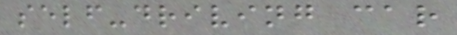self-driving car
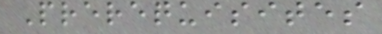Prerequisites
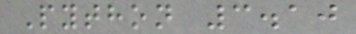Python 3.10
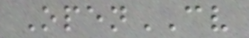OpenCV
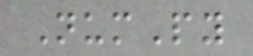NumPy
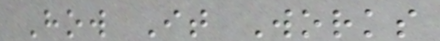How It Works
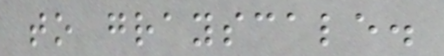to grayscale.
